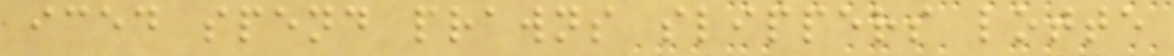iced spend prawns slippers lotte
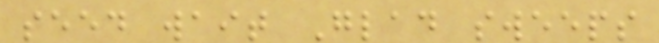seed wait Glad sweeps
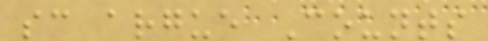sc argue Counts
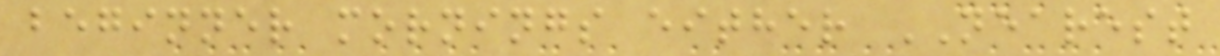beginner mornings either NEAREST
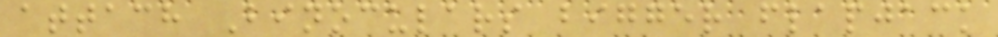attach Binoculars bigger flapjack
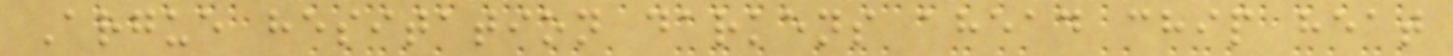Argue hesitation darkens ahead chip heat
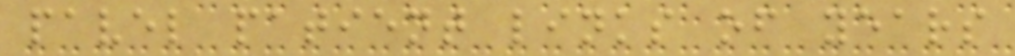pavel patient links of years
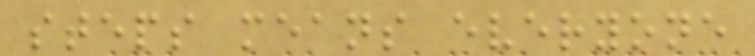steps means everyone
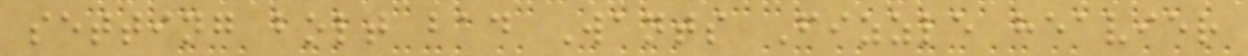setting bolt bad Wants Fizzle heavier
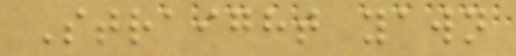Straight yawn
